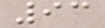93
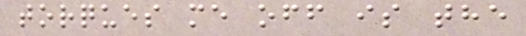torques me off is the
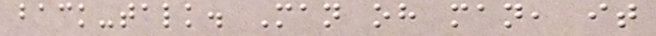back-talk. Man oh man, it
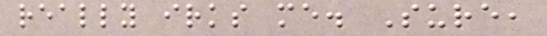really irks me. Sure,
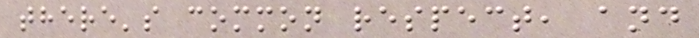there's common respect, and
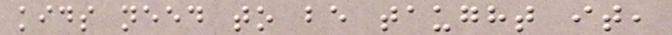kids need to be taught it,
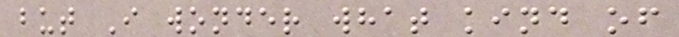but I wonder what kind of
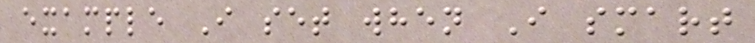example I set when I smart
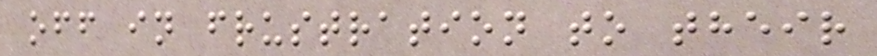off in frustration to their
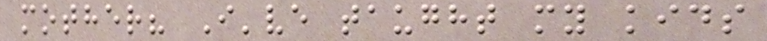mother? I've taught my kids
